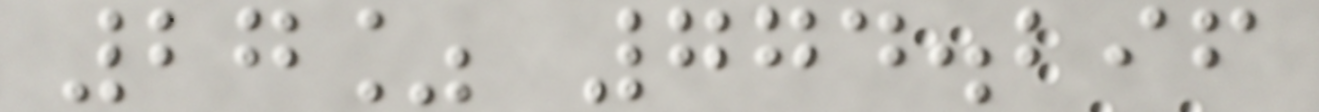27% 774.296
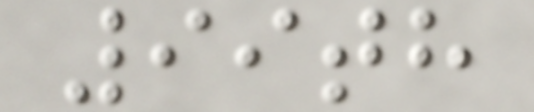99th
